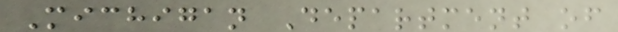Michigan Department of
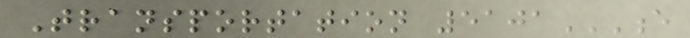Transportation 5101E
